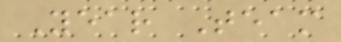Year Team
